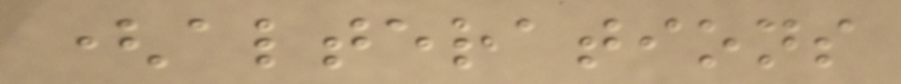(alterations
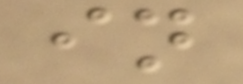in
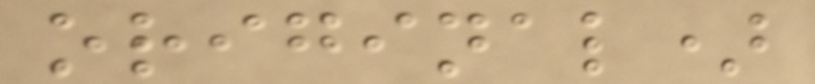original)
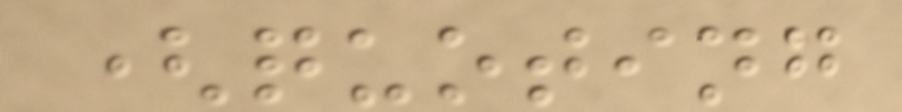(quoting
